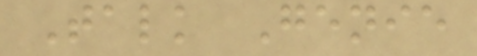Talk Genie
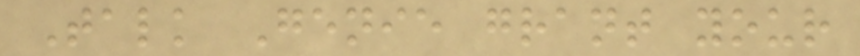Talk Genie grant your
